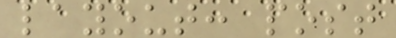layout: post
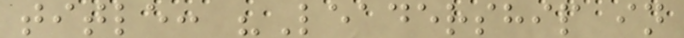title: "Leadership in
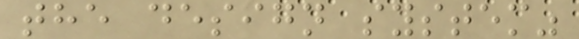the design system"
